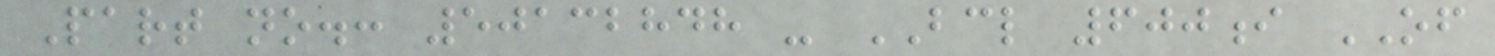Part no.: 50132848 - BCL 600i OF
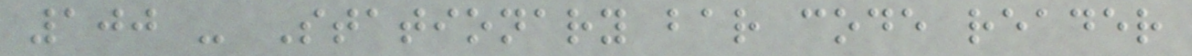100 - Stationary bar code reader
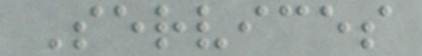Services
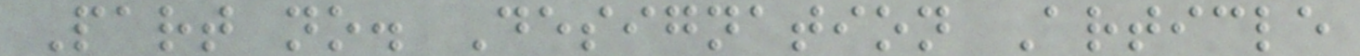Part no. Designation Article
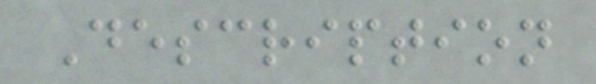Description
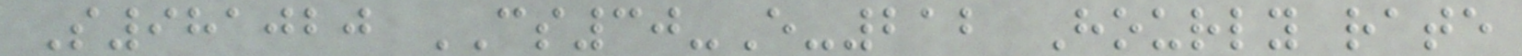S981020 CS30-E-212 Hourly rate
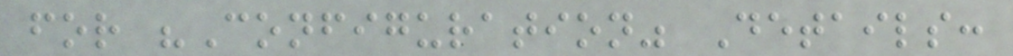for "Configuration" Details:
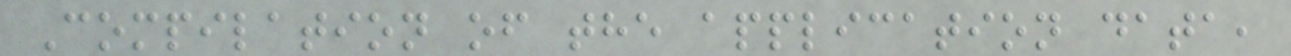Compilation of the application data,
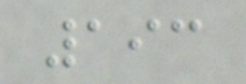193
